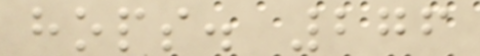hops. 276
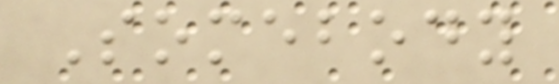Somebody
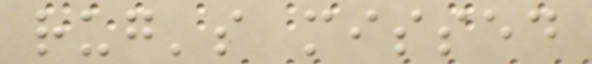rug's missed
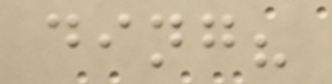ding?
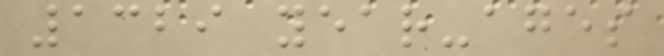1329 year-ages
